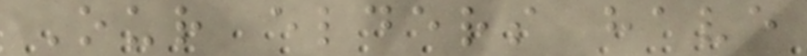Our elders have
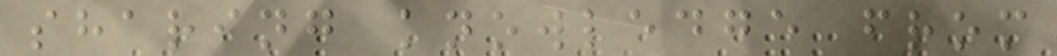sharing knowledge from
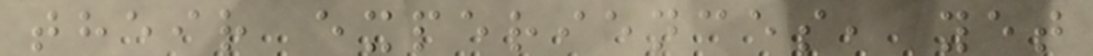their experiences, yet
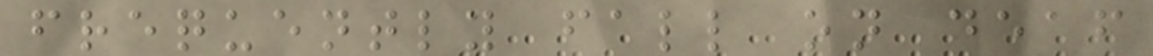frequently fall on deaf
